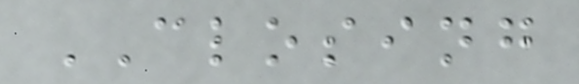CLOSING
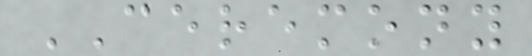CEREMONY
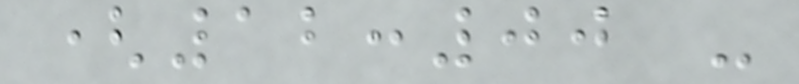(12:00 -
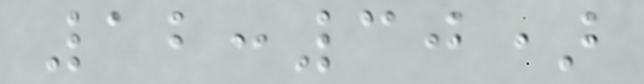12:30)
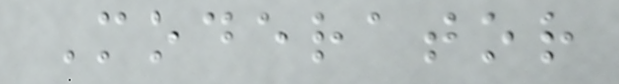Moderator
